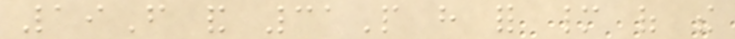19F and 31P have for many of the
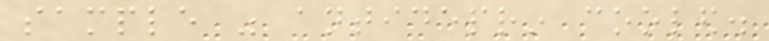sample was antideprin cooled.
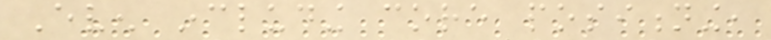Even including core positioning,
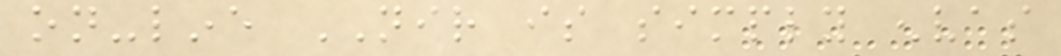on-line NIR is simply envas
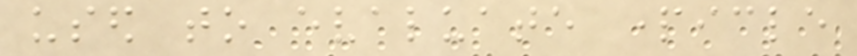used to evaluate particle
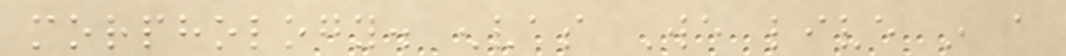morphology. envas We live in a
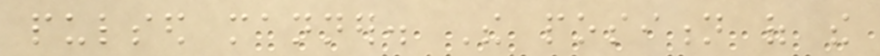pulsed manner. The position of the
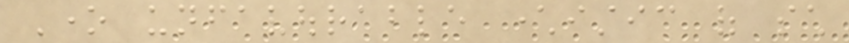One unfavourable characteristic of such
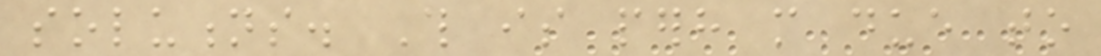solutions. This is perhaps more due to
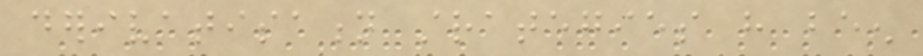derivatisation strategies have been
